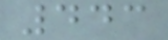443
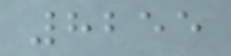8255
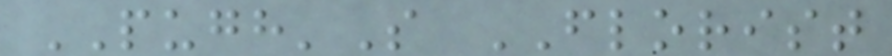PUGH'S FLORIST
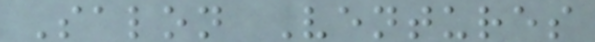Salon Ventures
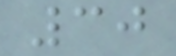30
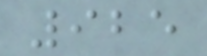925
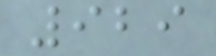929
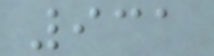931
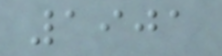1901
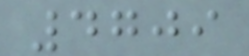4709
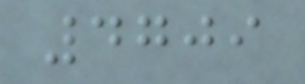4709
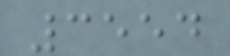3554
